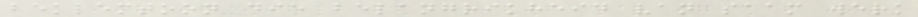beklemtoon die belangrikheid van saam werk
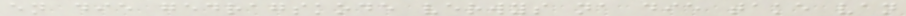en die gedragskode verwys na die take van
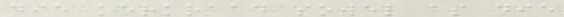die kerkraad sowel as die
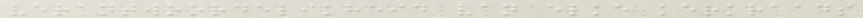verantwoordelikheid van elke kerkraads
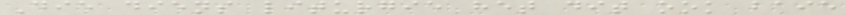Die diens liturgie het dit ook baie
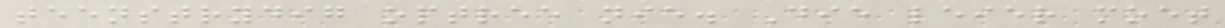teenstrydig optree nie. Die leier moet
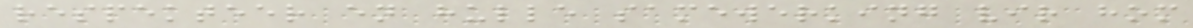respekteer en hulle samewerking vir hom
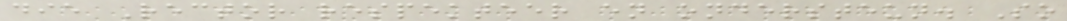die Rector respekteer en ondersteun. So
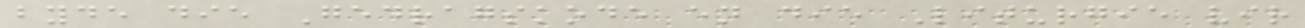byde die Gedragskode en die Liturgie vir
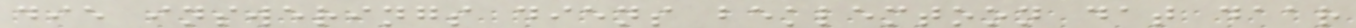die inswerings diens beklemtoon dat daar
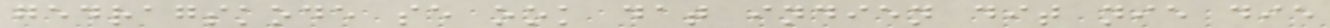gedragskode se ook dat indien dit nie die
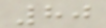80
